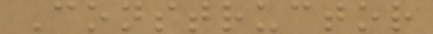Constructor
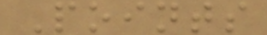Points
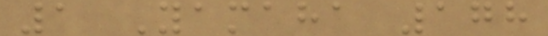1 Yamaha 178
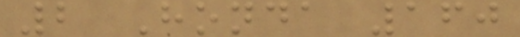2 Honda 160
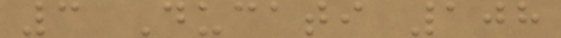3 Ducati 108
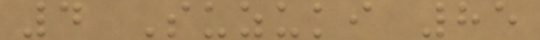4 Suzuki 85
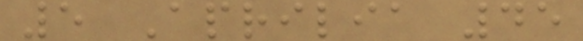5 Aprilia 45
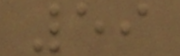59
